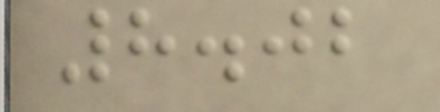8.02
